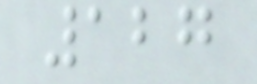127
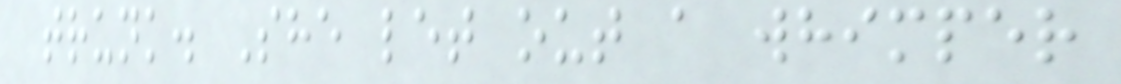trunk. She let out a whimper
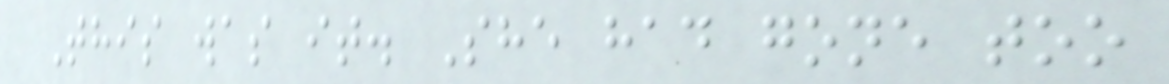This was it. She had gone too
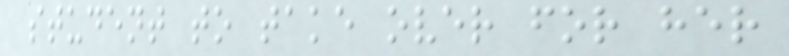student to take over for her
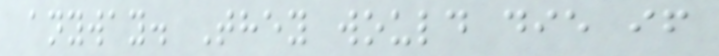anyway. They would die if
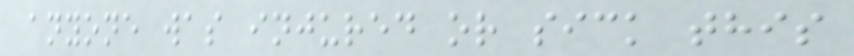anyone was injured or sick this
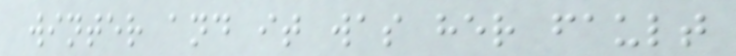winter and it was her fault
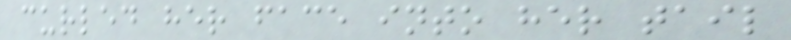curled her face into her tail
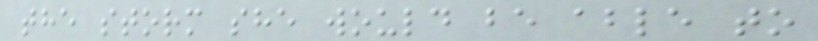the storm she would be able to
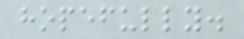hopefully.
